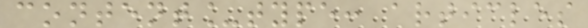content_type: articles
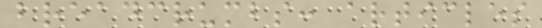breadcrumbs: articles
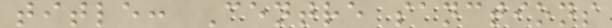title: Centre sanctions
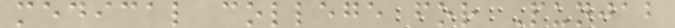medical college for Punjab
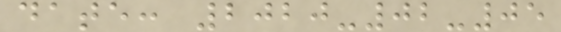date: 2020-02-05
